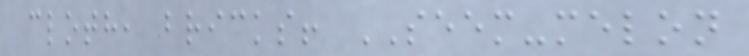cloth, bricks! SEEM-melon
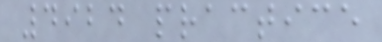4924 practice
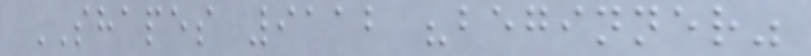SHAPES 9112 "beginner"
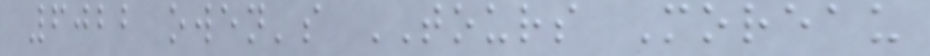6022 owen's TOURS Moreau
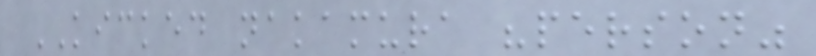KICKED nakamura "person"
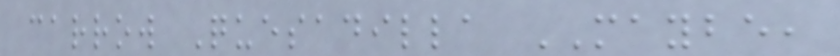carrow Quesadilla MAYBE,
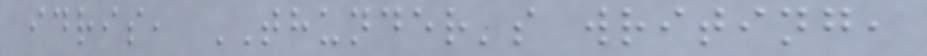idris, THUNDER's writing,
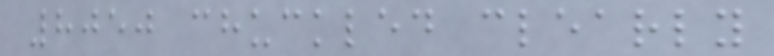8050 chuckled clearly
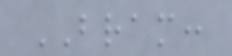BRAM:
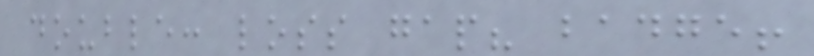double: loss gap? badge!
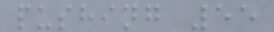pushing 55
